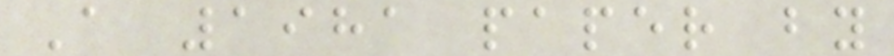A 1981 paper by
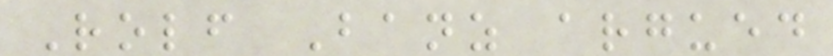Rolf Banz argued
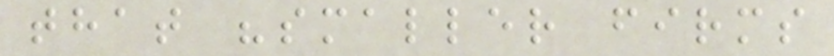that "smaller firms
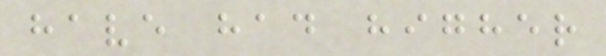have had higher
